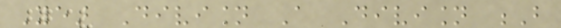Year Division A Division B
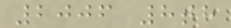2006 8th
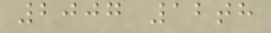2007 12th
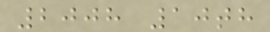2008 10th
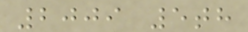2009 5th
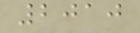2010
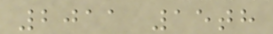2011 15th
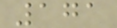171
